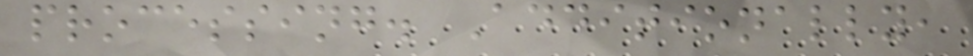processing. Additionally,
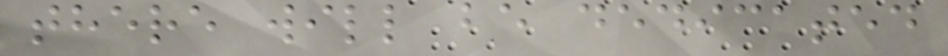there will be dedicated
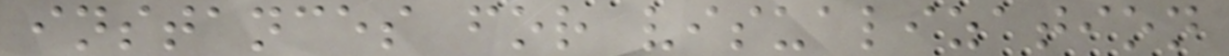instances for visualization
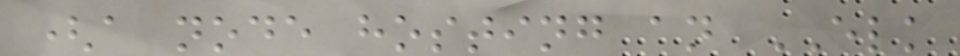(a node hosting an ELK
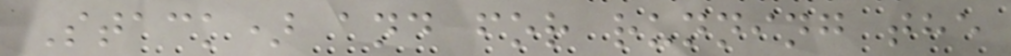Stack) and for running the
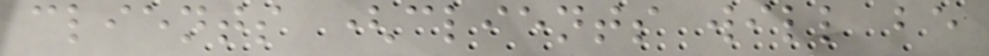clients (clients will be
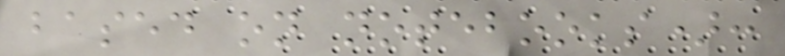based on notebooks):
